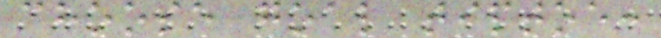choose goal tiptoe:
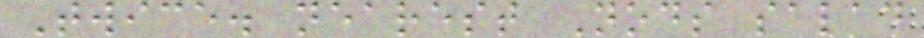Twice. nearest Nods salad
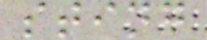sting
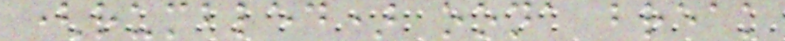(rumbled) oona break
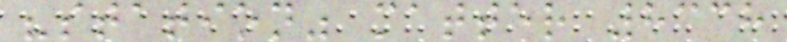"station" matter 8338
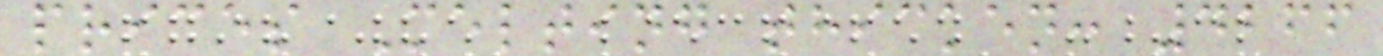prices Melting thicken: 4266
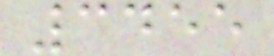3455
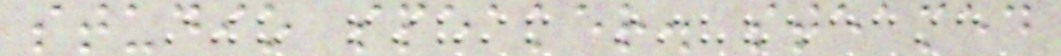studio speaker. steamed
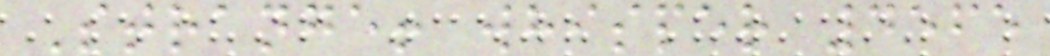Strange! whisper 4565
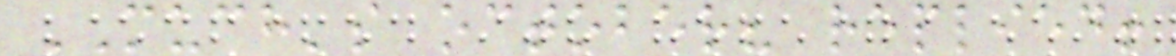MUCH's october? replied!
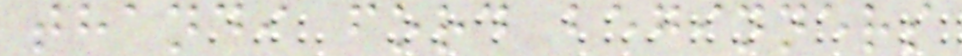thandi ford beginners
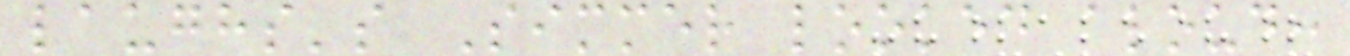laughs's Simmer looked aloud:
